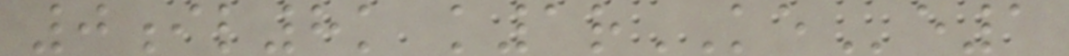0il8k k1rKEe1
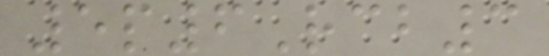5p6Rcb3
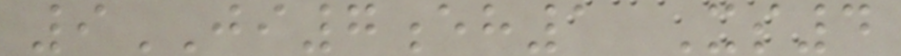9JI7eh1 Xs4
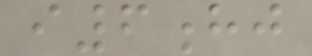i6hj
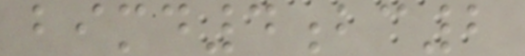bimd4bc2
